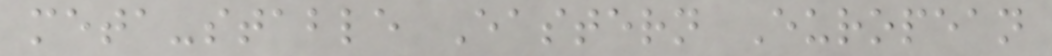meta-stable Eastern European
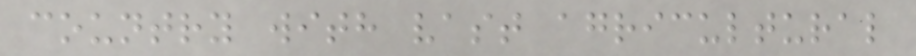country with vast agricultural
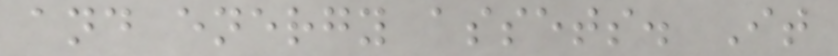and energy assets. It
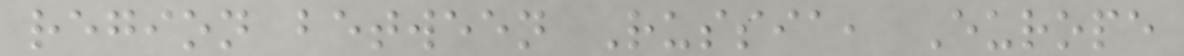region between Russia, Europe
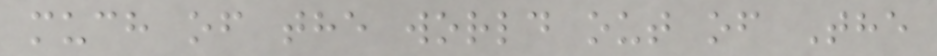much of the world out of The
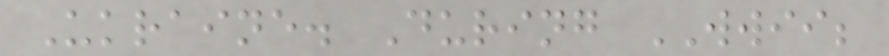Ukraine. During WWII;
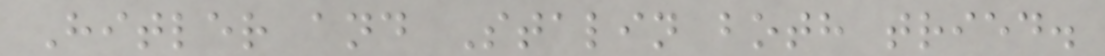Hitler and Stalin both tried.
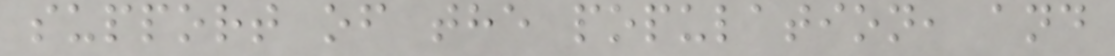support of the population, and
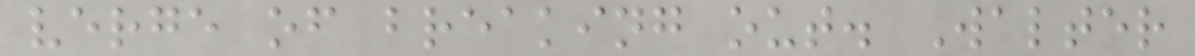verge of breaking out. Walter
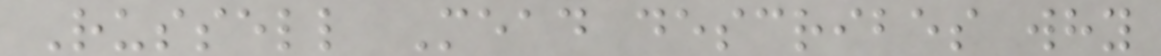Russell Mead describes why
